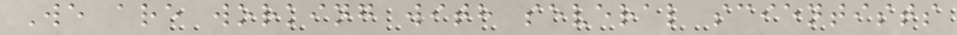We are working with several scientists
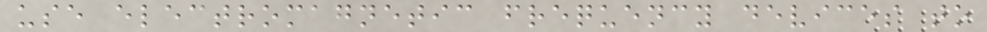use electromagnetic frequency devices to
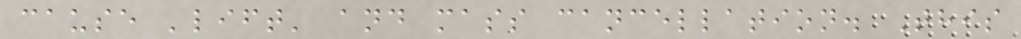cause 'lift' and mass cancellation. This
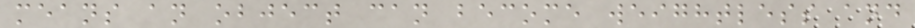means an object can become weightless and
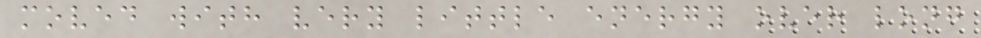moved with very little energy over long
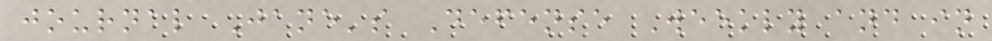journal Jane's Defense Weekly and in
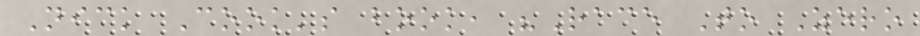Nick Cook's book, "Race To Zero
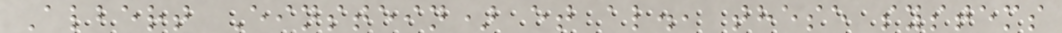Albert Einstein) et al., these systems
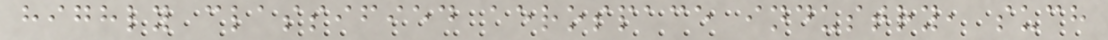highly classified aerospace industry, such
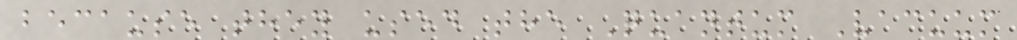because they used the Quantum Vacuum
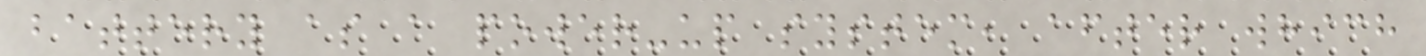battery as a power-up system, after which
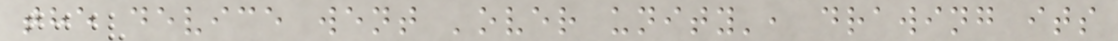the device went 'over unity', drawing its
